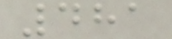481
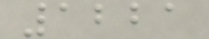1221
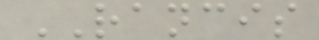RANCIS
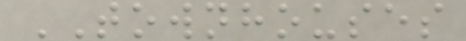TOWNHOUSES
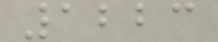1223
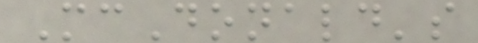McDonald's
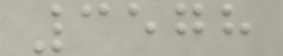3578
